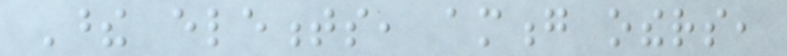These elements, among others,
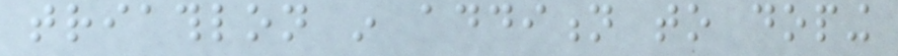triathlon in addition to doping
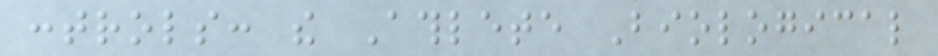controls: the Athlete Biological
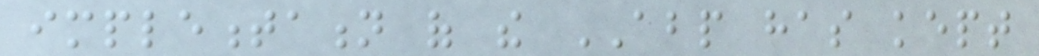implementation of the ABP has kept
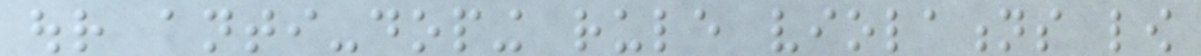our anti-doping rule violations low
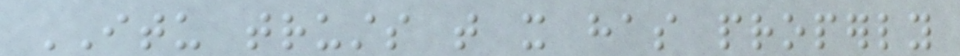ITU trusts that it has properly
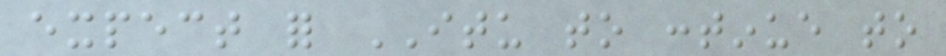expect for ITU to continue to
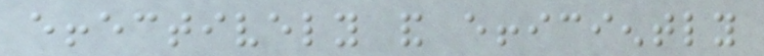effectively and efficiently
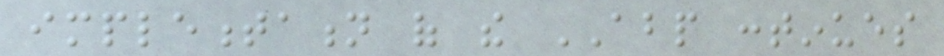implementation of the ABP continues
